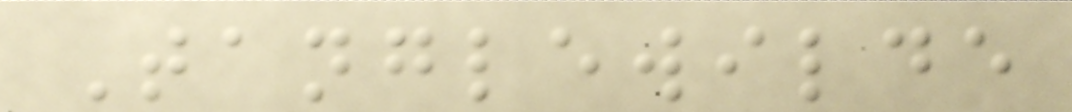Tanglewilde
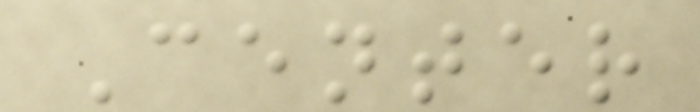Center
